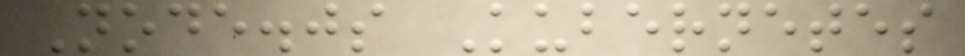Node.js Kubernetes
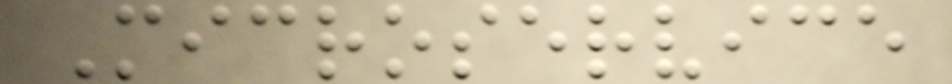Microservice
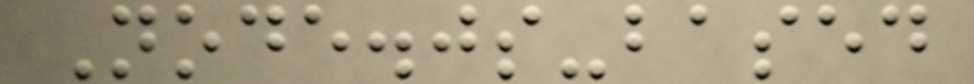Node.js-based
